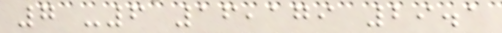7 -6 16,179 29.1
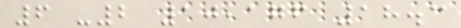6 -2 10,176 18.3
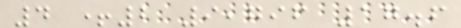4 +2 9,796 17.6
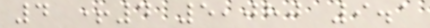4 +4 5,080 9.1
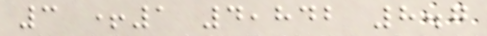3 +1 4,842 8.7
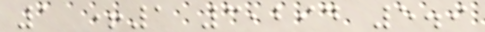1 +1 3,294 5.9
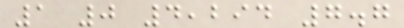1 0 4,294 7.7
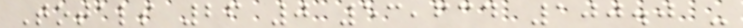Totals 26 0 53,634 100.0 -
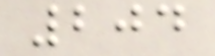204
